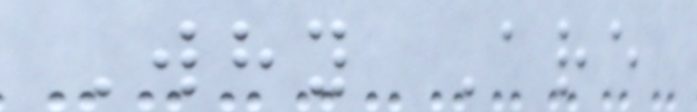Why Are
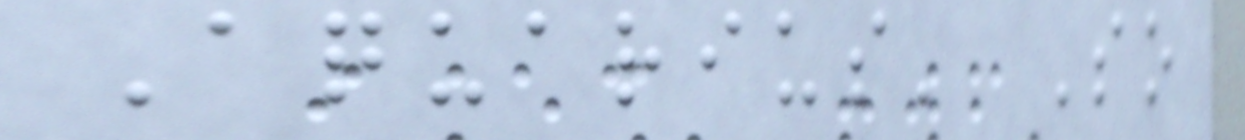Aquarius' So
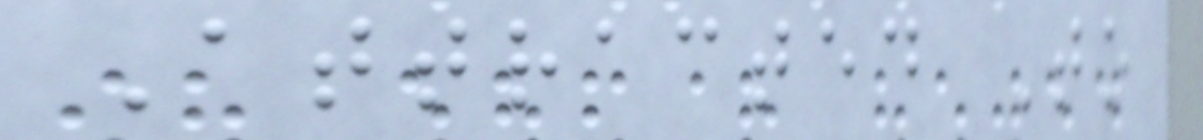Attracted To
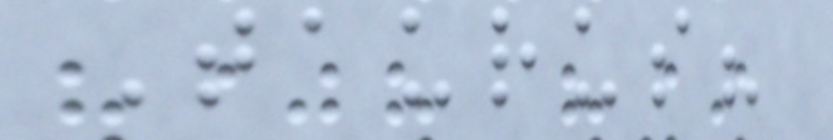Taurus?
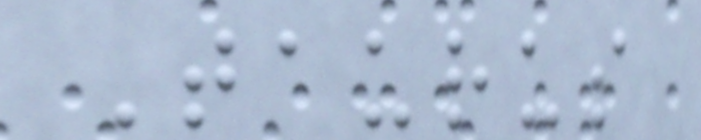Taurus
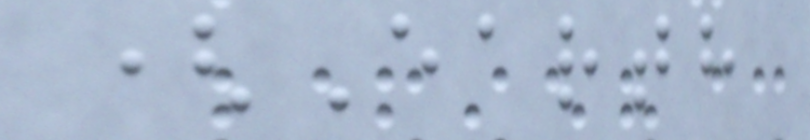(Earth
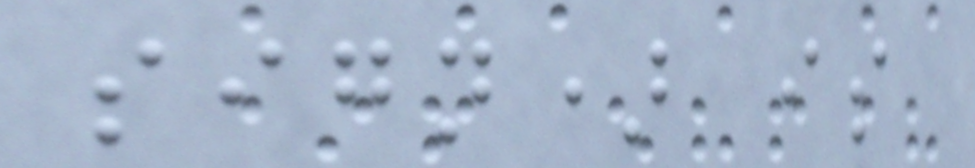sign) is
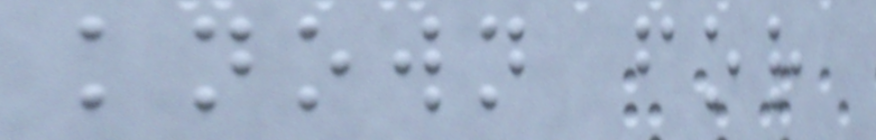known for
